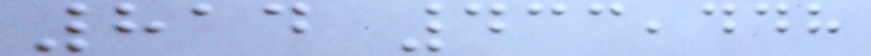814 433,448
